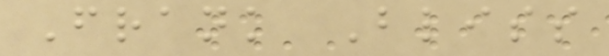Frank Bliss
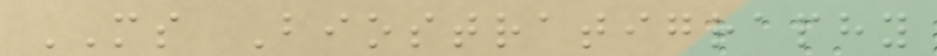MS Biostratigraphy
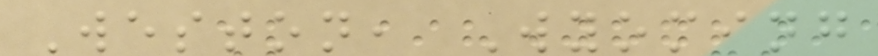Weston, Wyoming
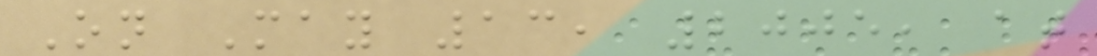On May 13, 2005, at
